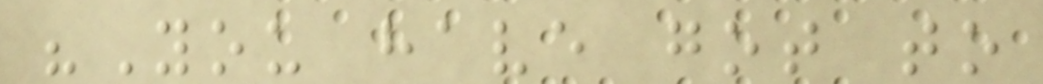"You have got to
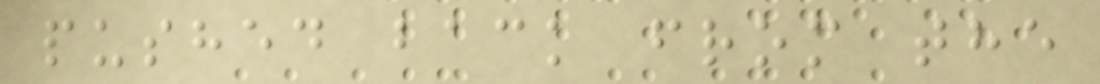pushed back from the
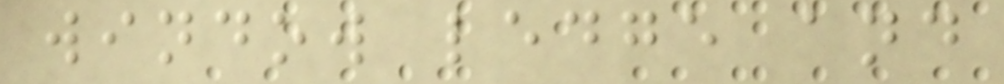window ledge and
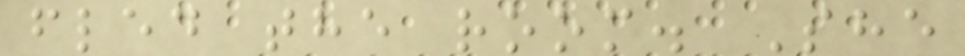fled the room. She
